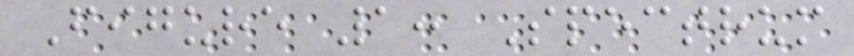Figure 1: Spectrum
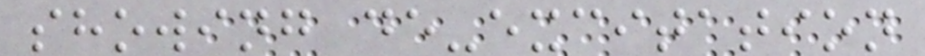showing de-excitation
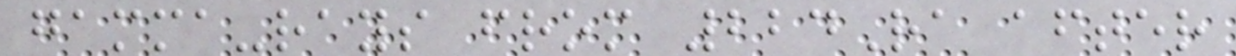gamma-rays from 224Ra after
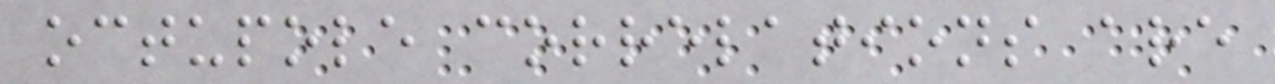octupole correlations are
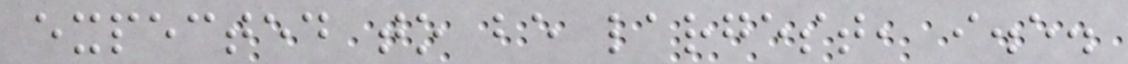expected to be largest, i.e.
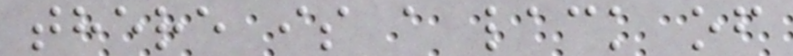there is a lack of
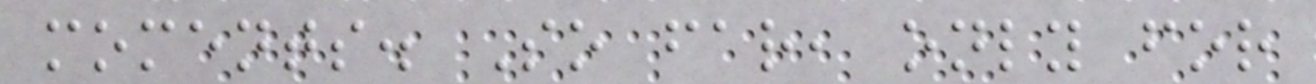moments. So far, only for
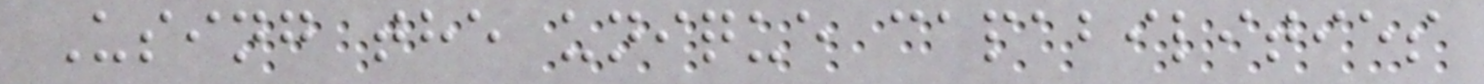Using the unique capabilities
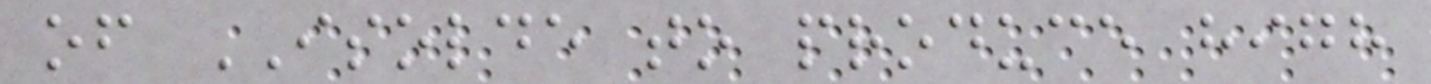of ISOLDE to produce high
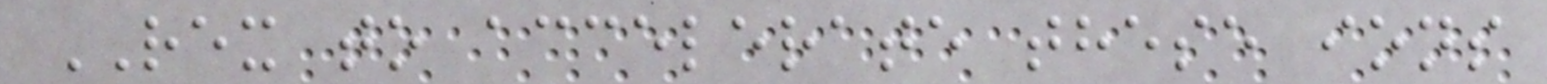REX to accelerate these ions
